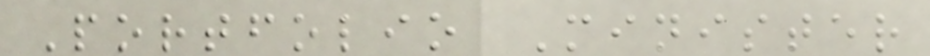Portfolio Minister
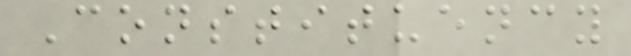Constituency
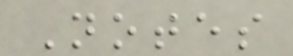Notes
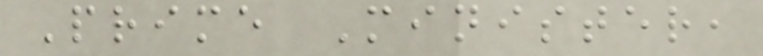Prime Minister,
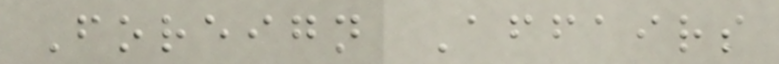Foreign Affairs
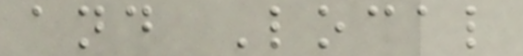and Local
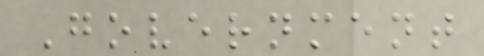Government
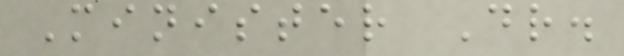Minister Dr.
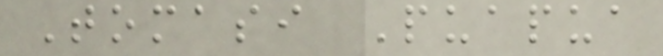Tomasi Puapua
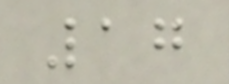17
